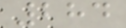284
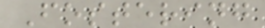Fostering
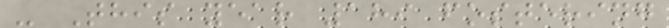- This year 189 fostering
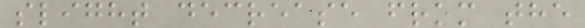slight decrease from the
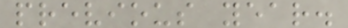previous year.
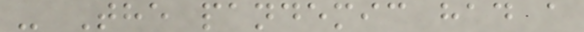- The pandemic had a
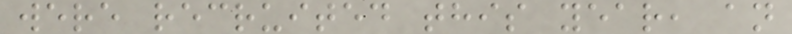were recruited this year, an
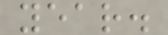year.
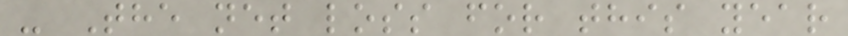- The net loss for this year
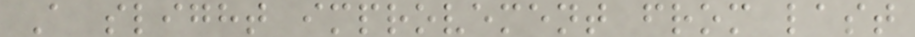A slight improvement from last
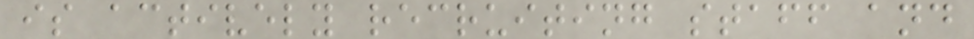is actively recruiting staff and
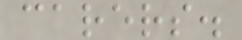carers.
